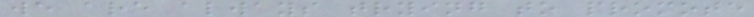we are always trying to promote
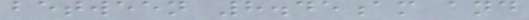between 8.45am and
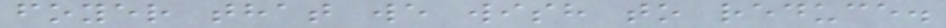foyer that we wish to reduce.
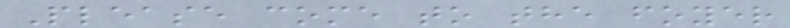Please come to the foyer
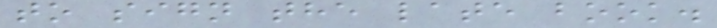to sign the late book.
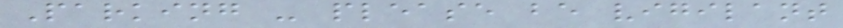Parking - please be vigilant
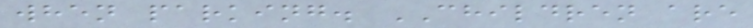when parking. CHILDREN are
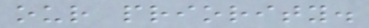our priority.
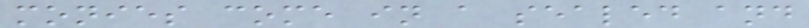monies come in a sealed and
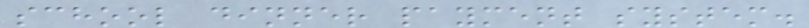school dinner payment system.
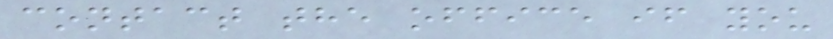contact the office if you
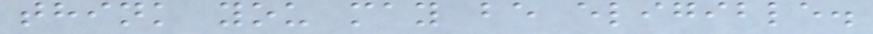think you may be eligible.
